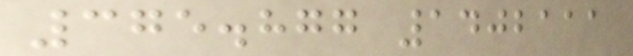375.877 1402111
